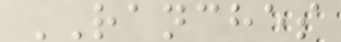RANCHES
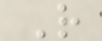R
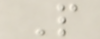P
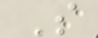S
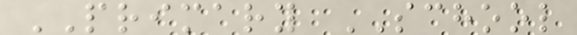PRIMARY SCHOOL
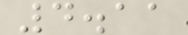4.11
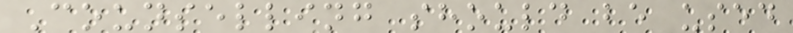Counselling should be used
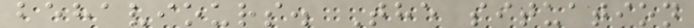behaviours. The situation
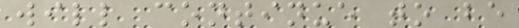will continue to be
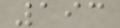193
